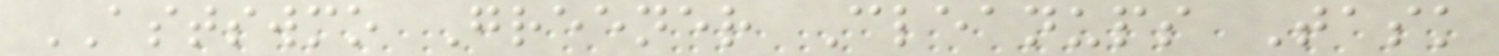ASTSWMO Greener Cleanups Task
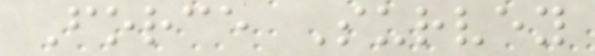Force Survey
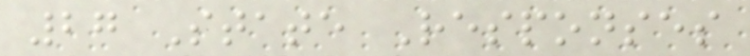27 State Responses
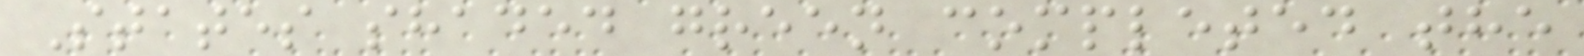States shaded green completed the
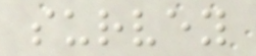survey
